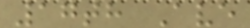17th Ave
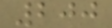200
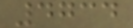4734
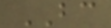BC
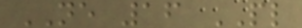NE 16 PL
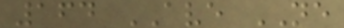164 AVE NE
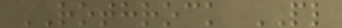ROTHROCK PL
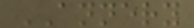ANNERY
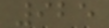925
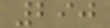290
